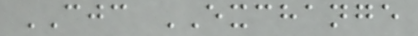CJC EXCHANGE
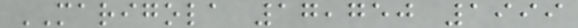MARIGOLA 17,750 1999
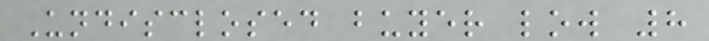Undisclosed buyer low 8
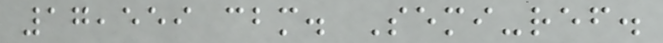17,559 cbm. Semi-ref.
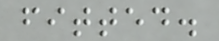fitted.
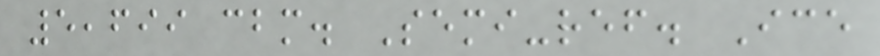5,699 cbm. Semi-ref. Ice
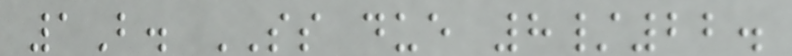1B. SS due 8/22.
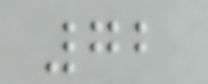72
